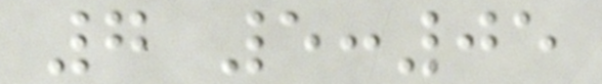7 5:05
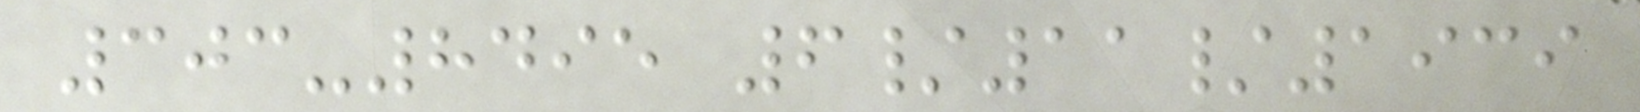303-8495 6/11/1939
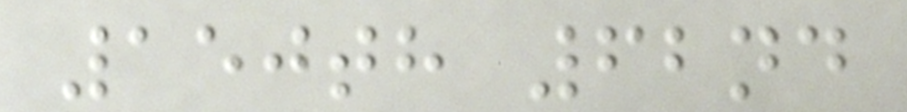150th 62nd
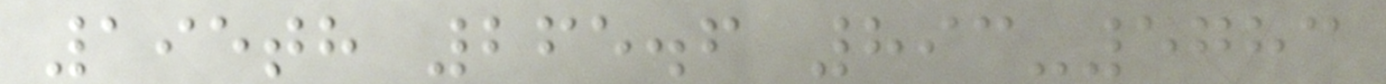195th 265.6 893-5783
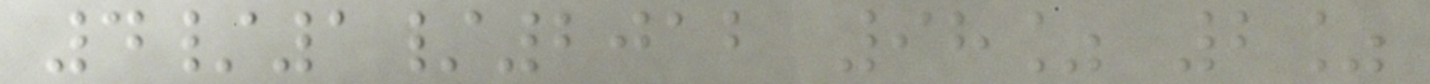4/1/2012 98% 2%
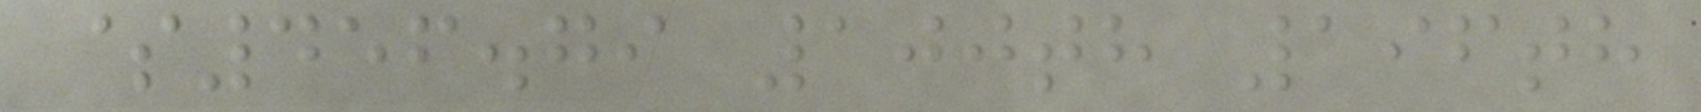$456.79 100th 196th
